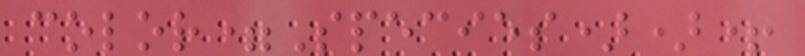color=Species))+
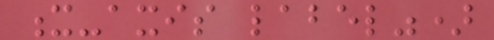x-axis label")
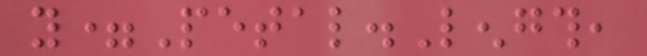y=Petal.Length,
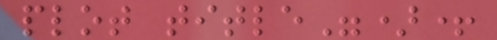plot title")+
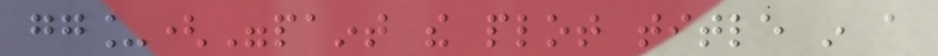gg_("paint the plot title in a
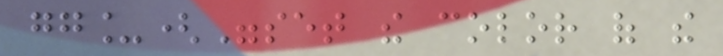gg_("set the color of the
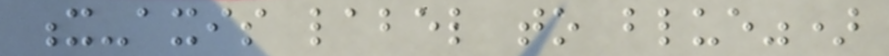x-axis label to blue")
